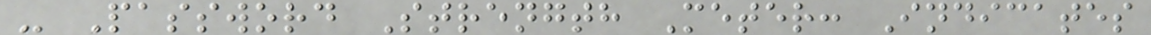- Password Strength Meter: Indicates
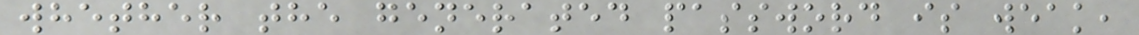whether the generated password is weak,
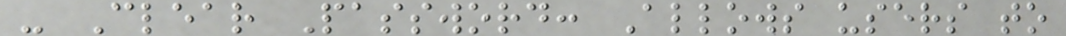- Clear Password: Allows users to
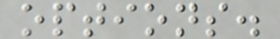options.
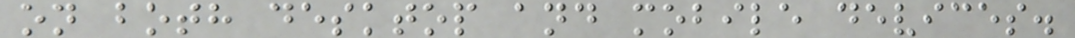on both desktop and mobile devices.
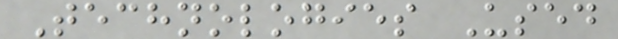Technologies Used
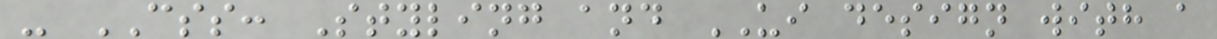- CSS: Styling and UI design with a
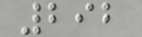292
